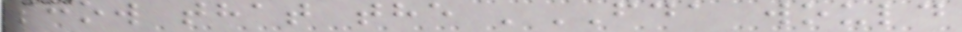show that the 'FDA would
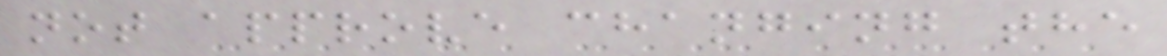not approve changing the
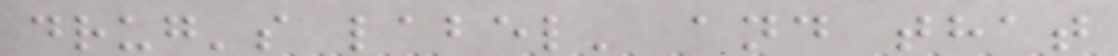drug's label' and that
